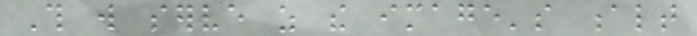This will serve as the image's alt
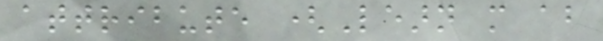attribute (Learn more about
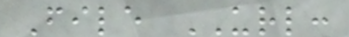File URL:
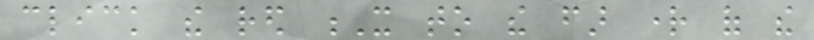click the red X to the far right of the
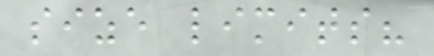size limits?
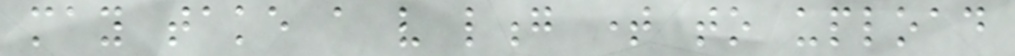may take a very long time to upload
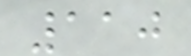110
